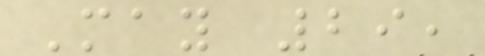May 29,
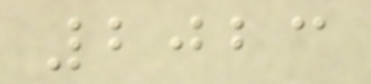2023
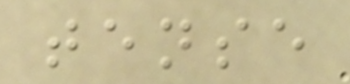tense
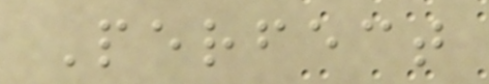Perfect
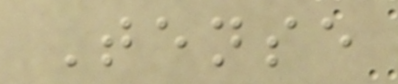Tense
